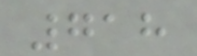718
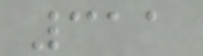311
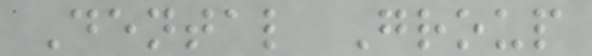Dental Group
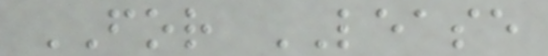FOR LEASE
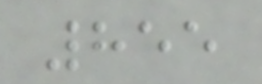855
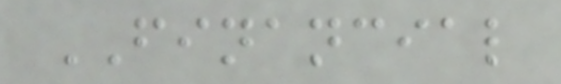FINANCIAL
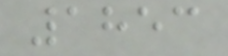1853
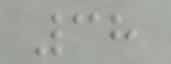38
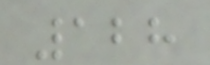128
